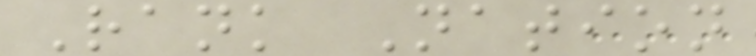Rank Nation
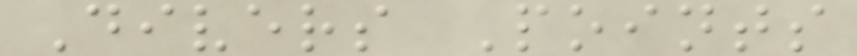Divers Points
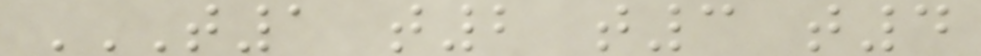T1 T2 T3 T4
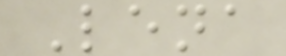Lena
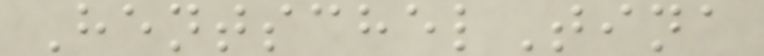HentschelTina
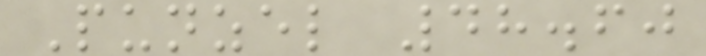Punzel 48.60
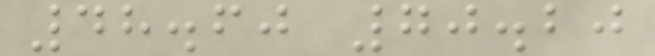48.60 70.20
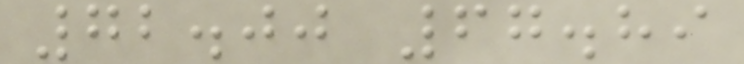72.00 67.89
